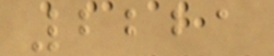2221
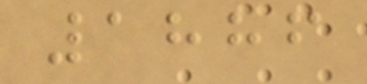1886
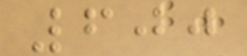600
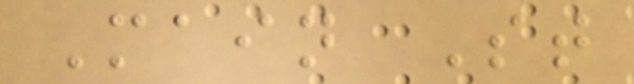Main St
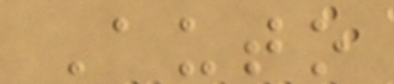Auto
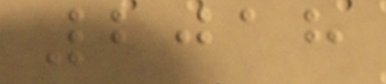2018
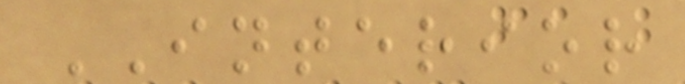INTERIOR
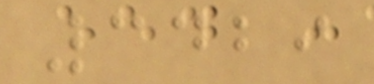3429
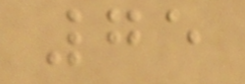75
